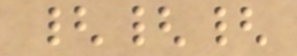{{{
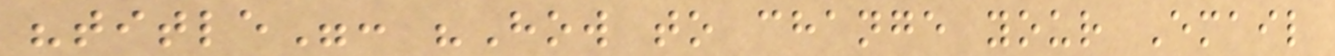"title": "How to change your Email
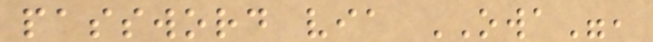password via OWA",
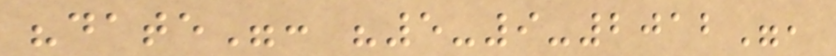"date": "5-9-2012",
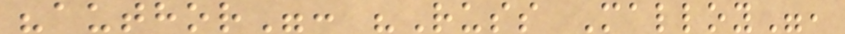"author": "Russ Malloy",
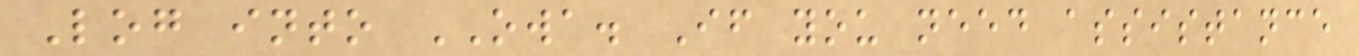Log into OWA. If you need assistance
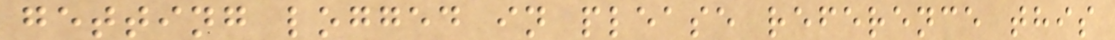getting logged in please reference this
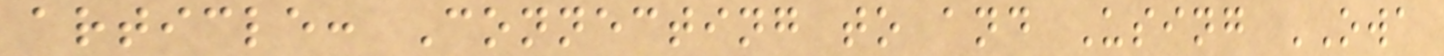article: Connecting to and Using OWA
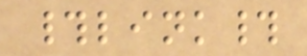#link#
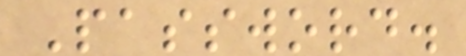Password.
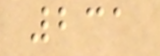231
